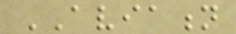AVIATION
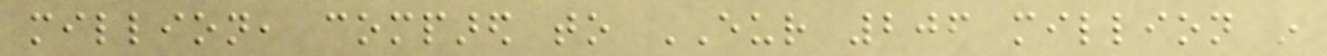million, compared to EUR 206 million in
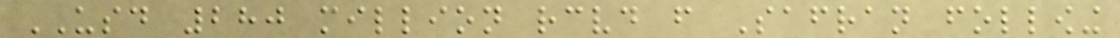USD 280 million received from Safran following
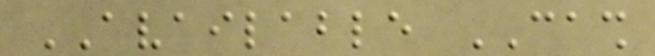AVAILABLE CASH
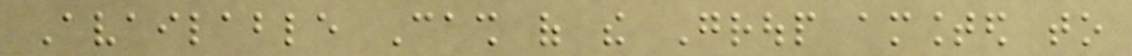Available Cash of the Group amounted to
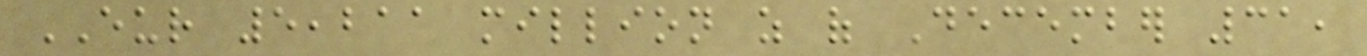EUR 5,211 million as of December 31,
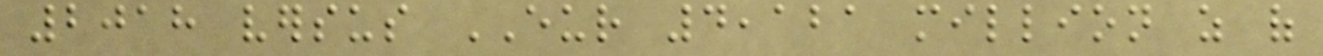2018 versus EUR 4,121 million as of
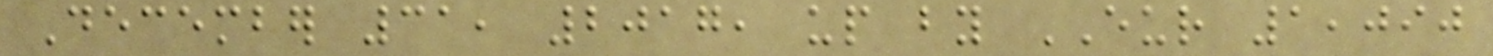December 31, 2017, up by EUR 1,090
